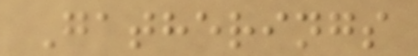Gatherings
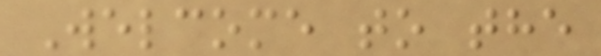Welcome to the
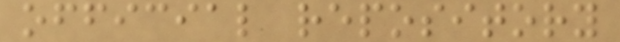official repository
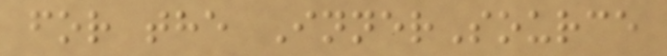for the InnerSource
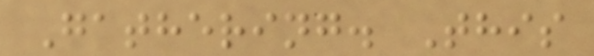Gathering. This
